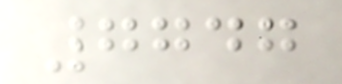7747
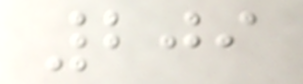209
